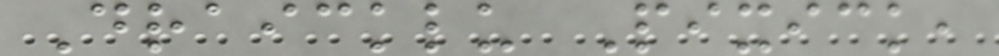Draicklu Pixick,
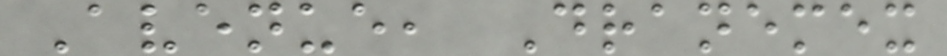Avenue, Dranemex
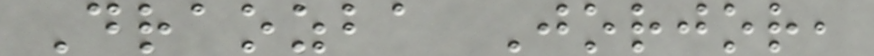Draozba Jorjor,
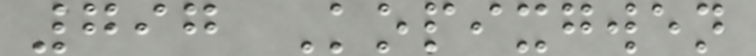797 Kopixgwen
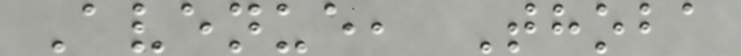Avenue, Thoba
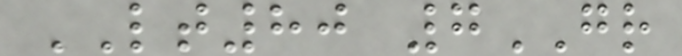LT80 7GR
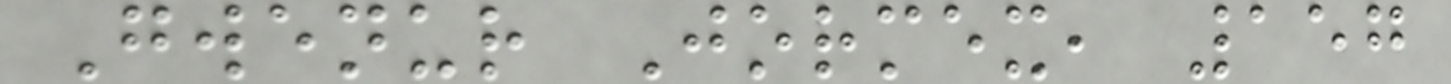Gwenur Jormex, 157
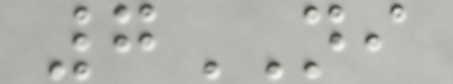7NI
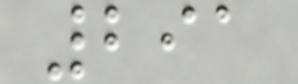291
